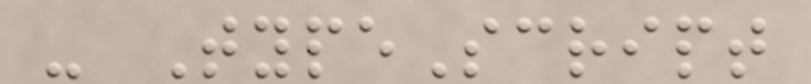- TypeScript
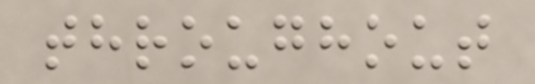throughout
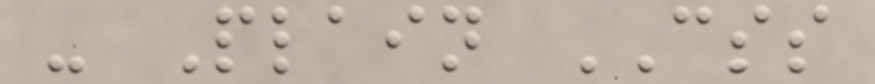- Plain CSS
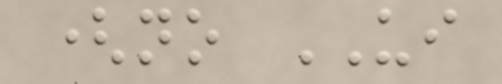(no UI
